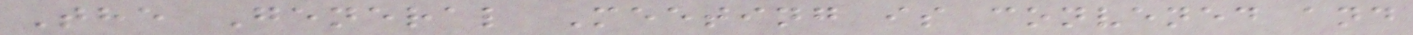The General Meeting is convened and
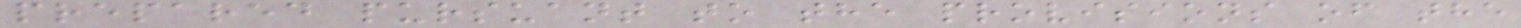prepared pursuant to the provisions of the
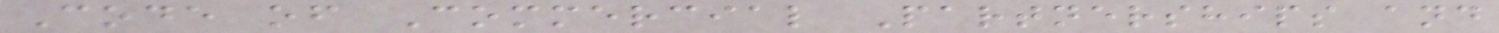Code of Commercial Partnerships and
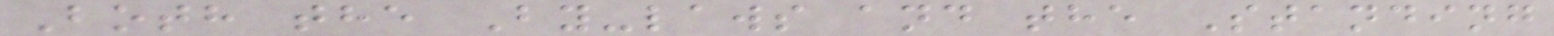Both the By-laws and the Standing
